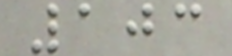103
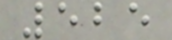525
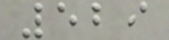529
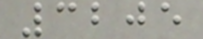3205
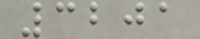3201
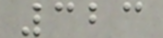323
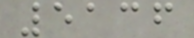5136
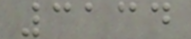3134
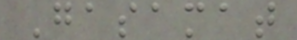Gasamat
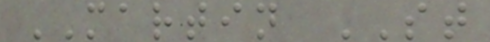MARTIN ST
